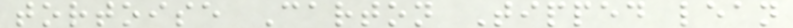tortoise Carton Tipped lean
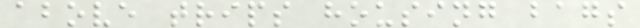above trips housing bags
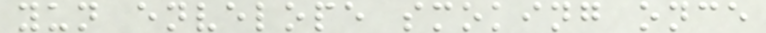yun envelope smoking once
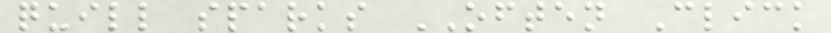quill sparks OFTEN Click
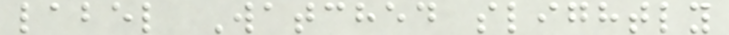label Watched slightly
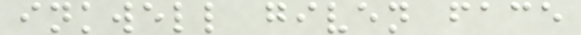inkwell given face
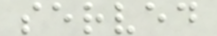served
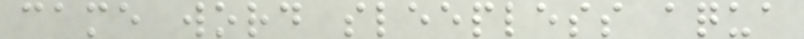came word sleepless aqua
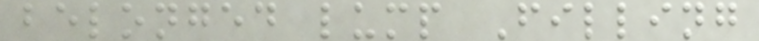belonged lump Filling
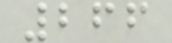266
